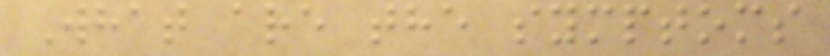What are the symptoms
